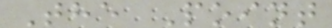The Point
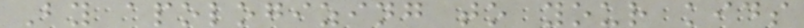By apologizing to your kids
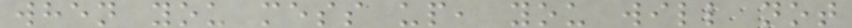when you mess up, you will not
